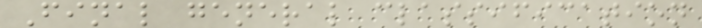Final general classification
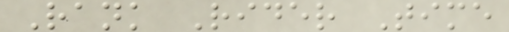Rank Rider Time
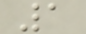1
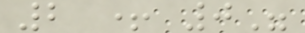2 + 0"
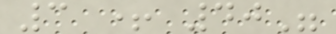3 + 40"
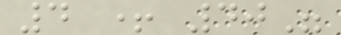4 + 40"
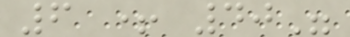6 + 40"
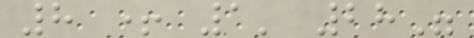8 + 1' 28"
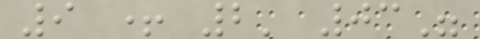9 + 2' 03"
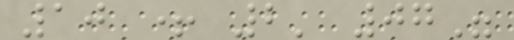10 + 2' 07"
